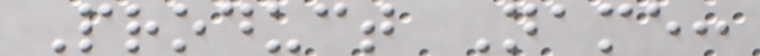Product Name:
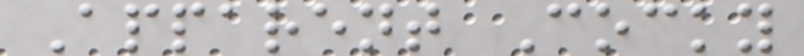Apparent Cocky
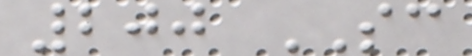200 SC
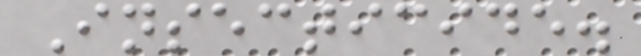Insecticide.
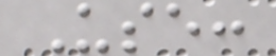Use:
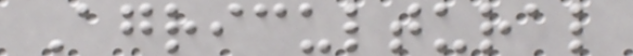Agricultural
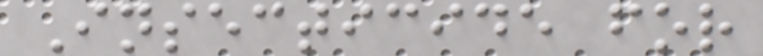Insecticide for
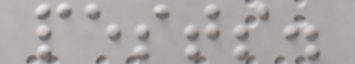pests.
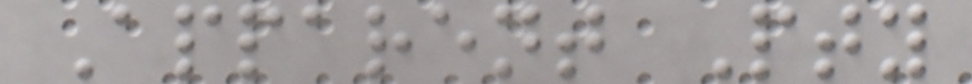Apparent Pty
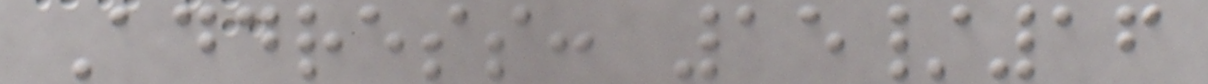Address: 15/16
